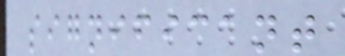significant
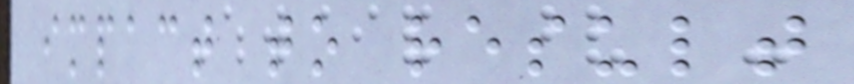impact to result
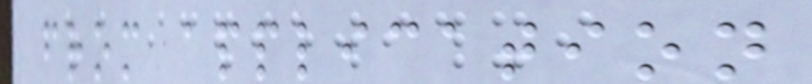from application
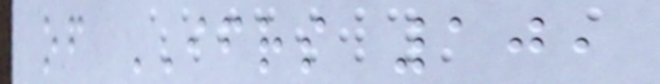of IFRS 10,
